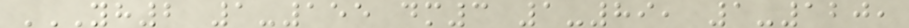YH2 1-155 DM3 1-89, 1-120,
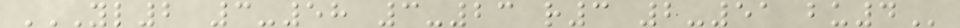YL2 3-58 3-23 R3 2-51 BU4
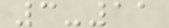3-11
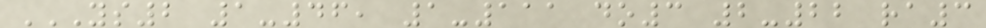YS2 1-46, 1-111 DO3 2-22 RA3
